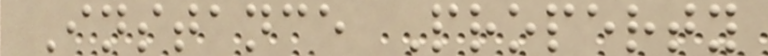Instance Property
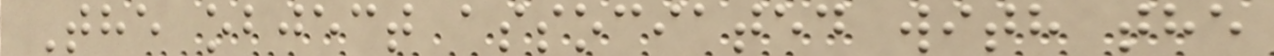The object associated with the
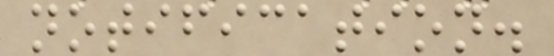notification.
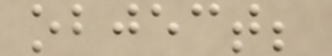object;
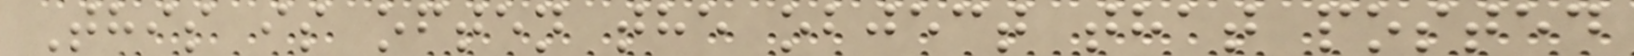This is often the object that posted
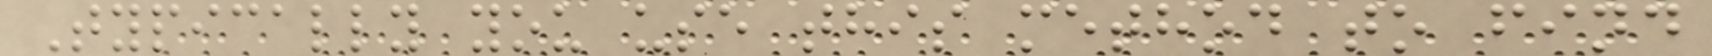Typically you use this method to find
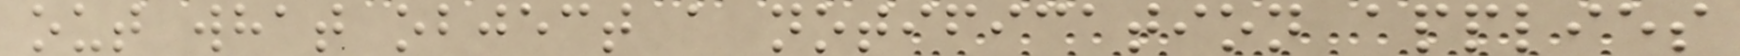out what object a notification applies
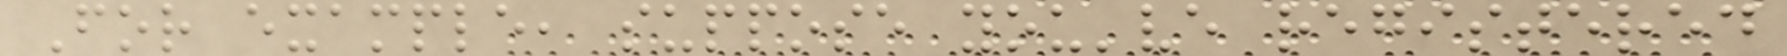For example, suppose you've registered
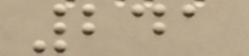241
